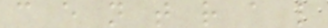c e n t r a l
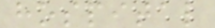hospital
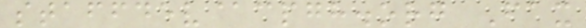staffdev@cpgh.org Fax
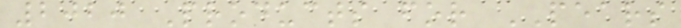2020 Products for PEARS
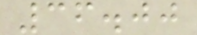36.00
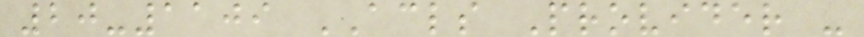20-1109 ACLS Provider -
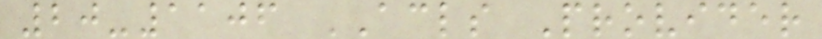20-1106 ACLS Provider
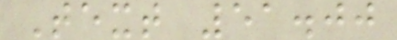Text 51.00
